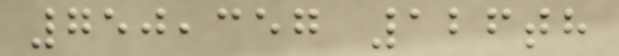750,357 126th
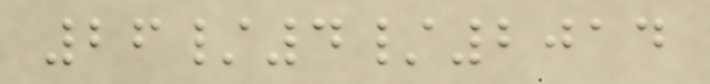26/4/2014
